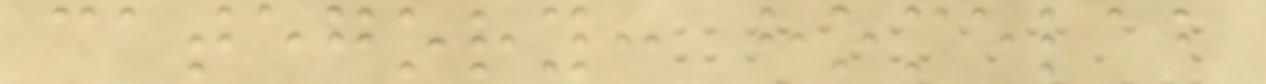category: homelab
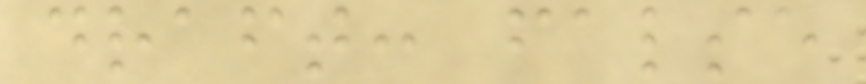draft: false
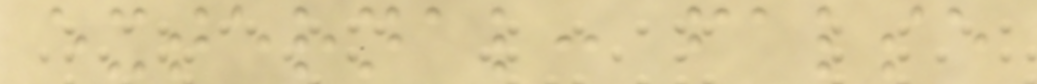external: false
